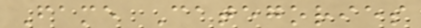Fame Categories
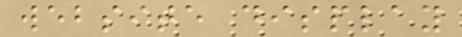website display
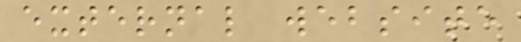external website
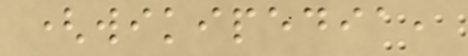(wikipedia,
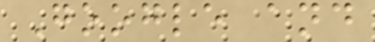Google and
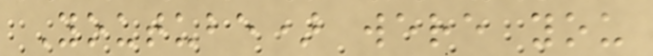Youtube) were you
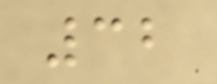32
